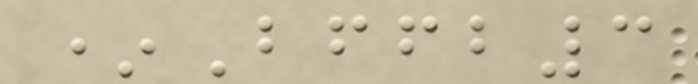*Bffb3
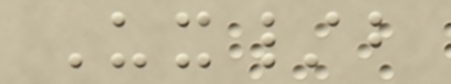Ux/b
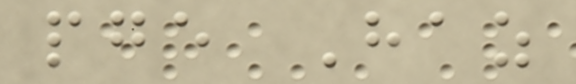pge Haz
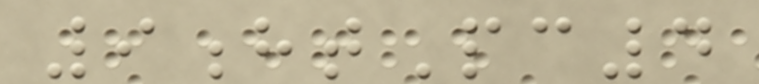9htPc4
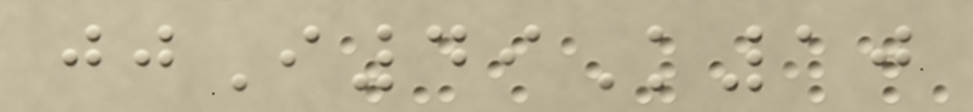jjI49K10
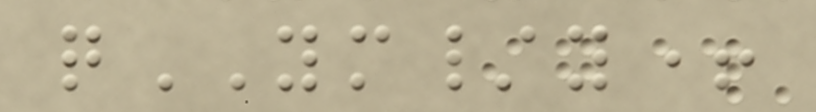qYM/y+
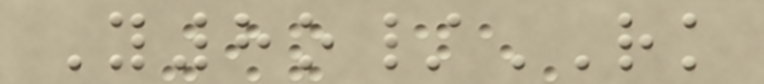Y8o/RK
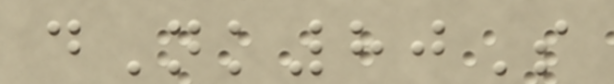dNk80S
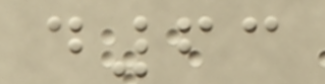d63
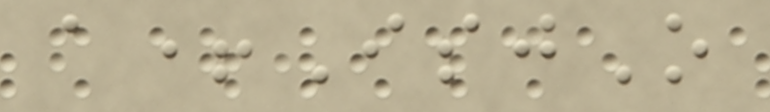a+IsjO
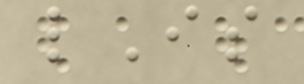lIs
